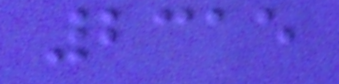2315
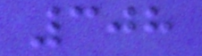308
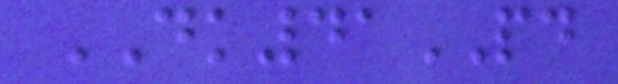DK41PD
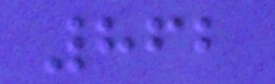862
